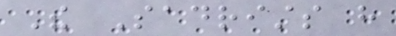The Sadrists have
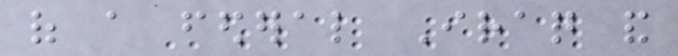of a federal Iraq and
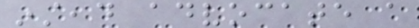instead advocate a
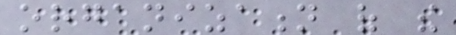organization of the
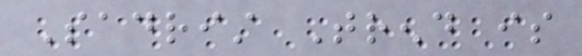Sadrist Trend is
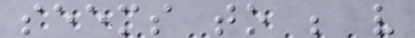seems to be very
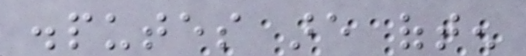disputes are often
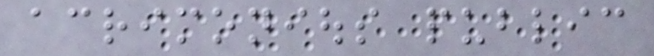acrimonious public
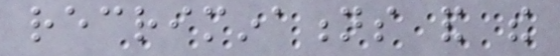recriminations and the
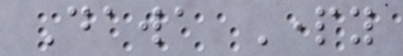Dawa Party
